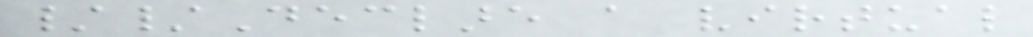//Declare a virtual
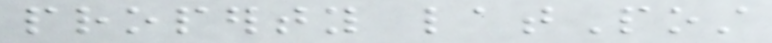property latPost
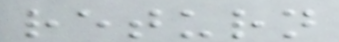return
